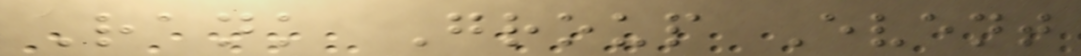Rank Group Event
